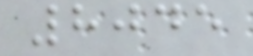8045
